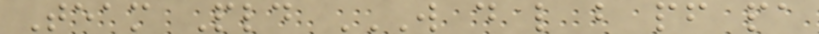Team Pld W D L B PF PA
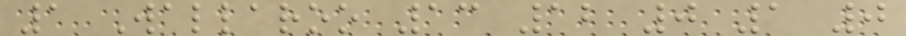1 Wallaroo 13 12 0 1 0
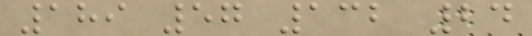189 57 132 24
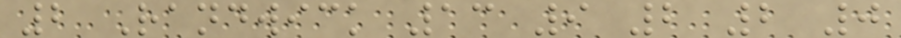2 Randwick 13 9 2 2 0
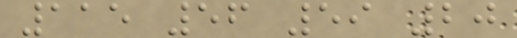115 56 59 20
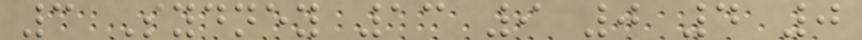3 Sydney 13 9 0 4 0
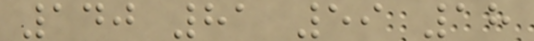140 81 59 18
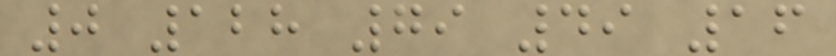0 128 79 49 16
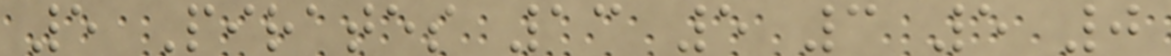5 Pirates 13 5 3 5 0
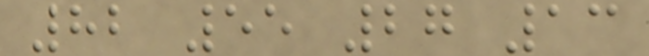82 55 27 13
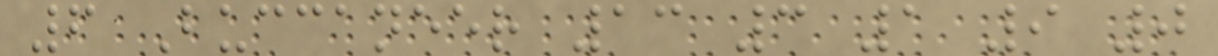6 Buccaneer 13 3 1 9 0
